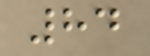84
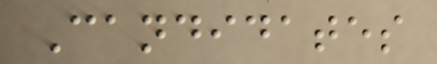Candidates
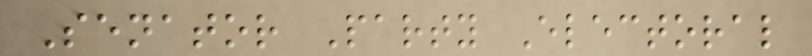Senator Party Electoral
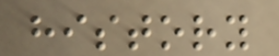history
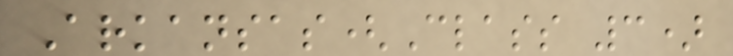Arkansas(Class 3)
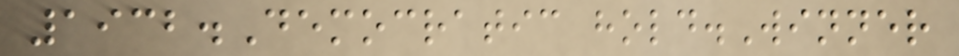1932.Democratic hold.Winner
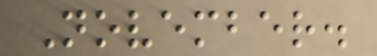November.
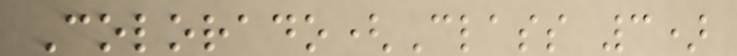Colorado(Class 3)
